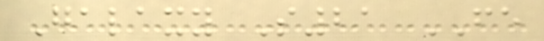Galaxy S21 FE
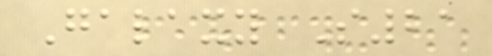Galaxy S21
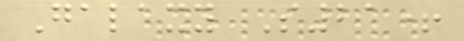Galaxy S21+
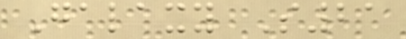Galaxy S21
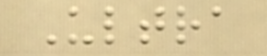Ultra
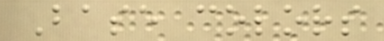Base colors
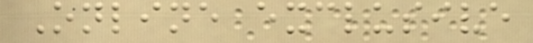Online exclusive
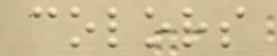colors
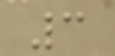3
